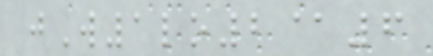jW1lo2@6
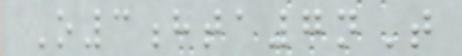O3hta7nT
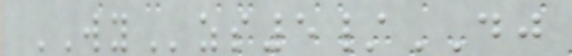WYzs5/DJ
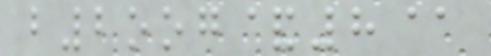b2oog&8@
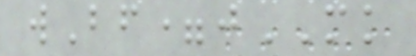wBf=jMK
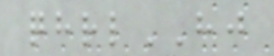qhrlHJ
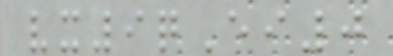vx9qEi0
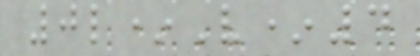0l*V*4
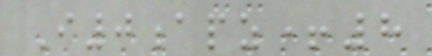I0apz+8
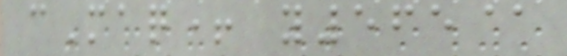cMaq+ y565@
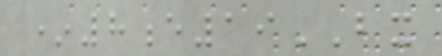*8e19BX
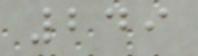249
